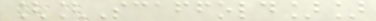[[Scaffold]]
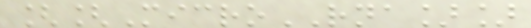[[MicroRNA]]
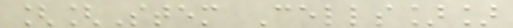[[Stem Cells]]
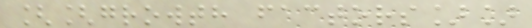[[growth factors]]
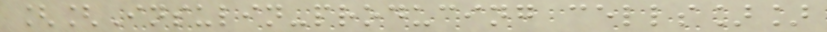[[Insulin-producing cells]]
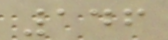146
